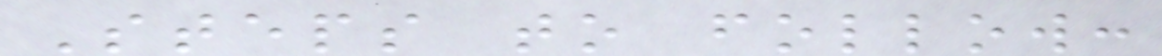Steps to follow:
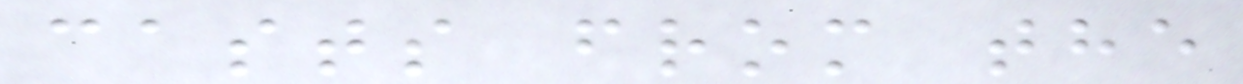casts from the
